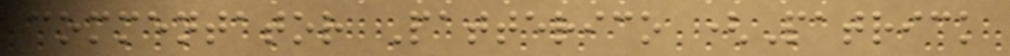commentator Patterico (Patrick
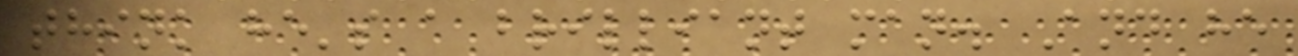think he's a brilliant man. And he
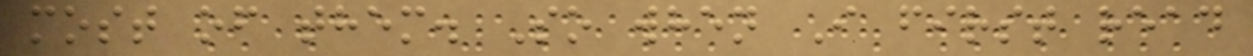most of them. So when I first read
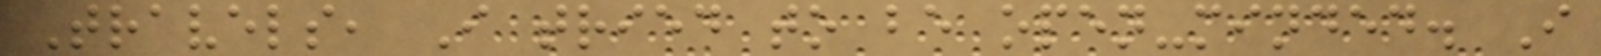Travels, I tried to be open-minded. I
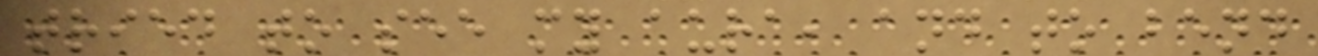tried to see my aura, and to bend
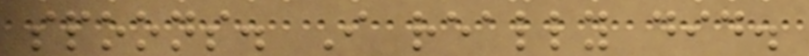spoons. I really did.
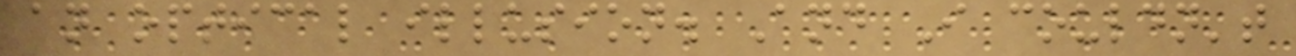an optical illusion. And I couldn't
